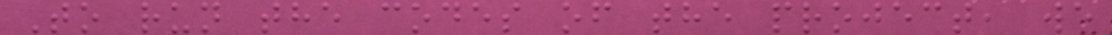To run the codes of the project, we
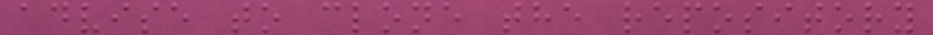advise to clone the repository
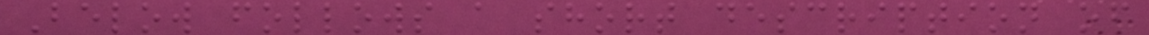Below follows a short description of
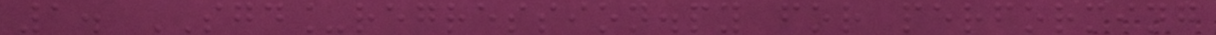1. SGD_regression.py for performing
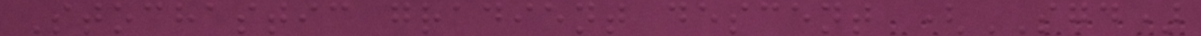Stochastic gradient descent (SGD)
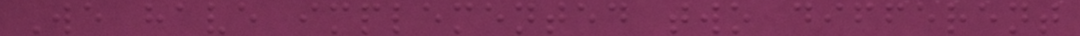We have implemented two different
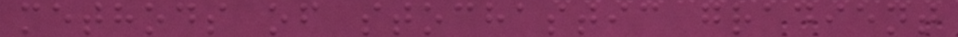methods of stochastic gradient
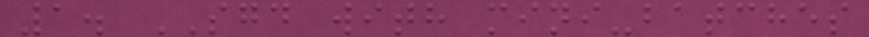1. SGD with mini-batches
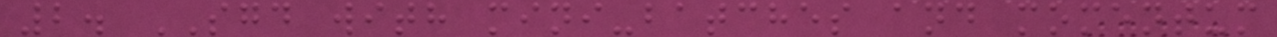2. SGD with mini-batches and momentum
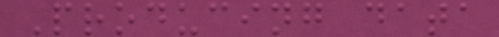Producing data
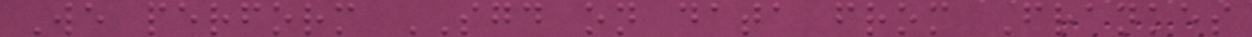We perform SGD on data from Frankes
